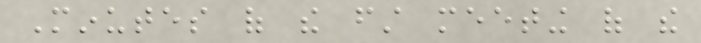Minutes of the first meeting of the
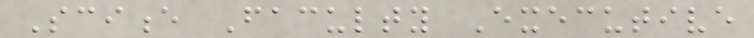Science Faculty Executive
